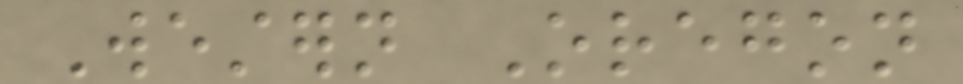Western Oregon
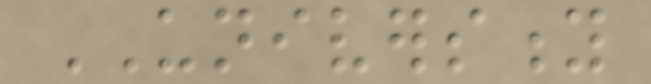UNIVERSITY
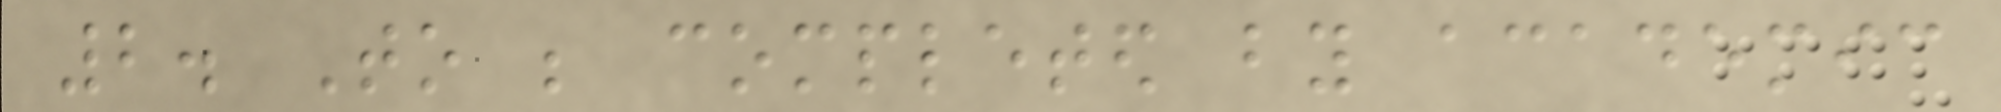2. To be completed by academic
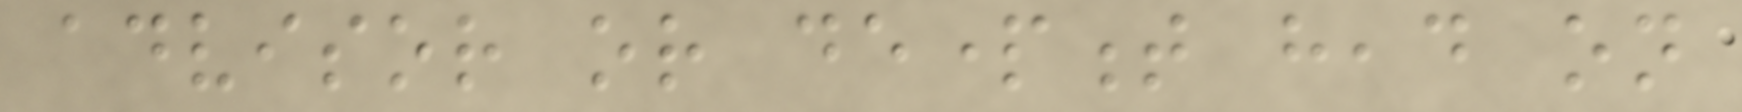advisor or department head on
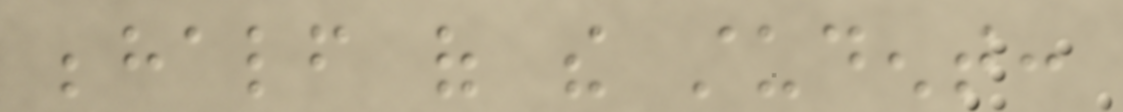behalf of the student:
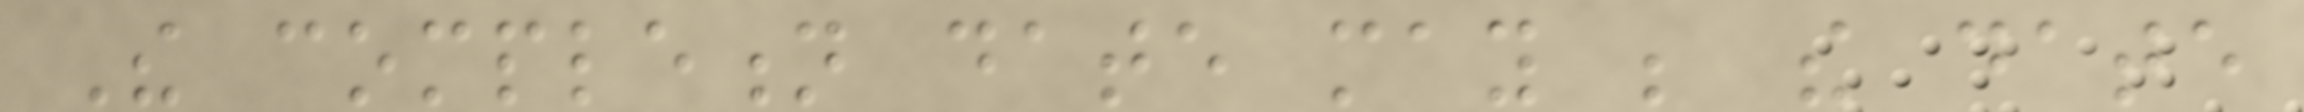The completion date may be the date
